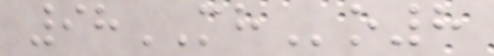98MHo8
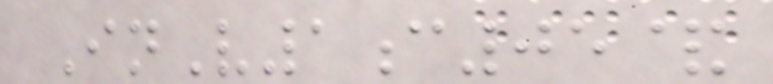InV1c05&
